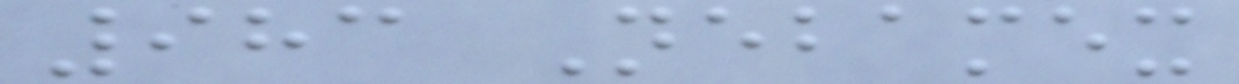983 Nebamex
